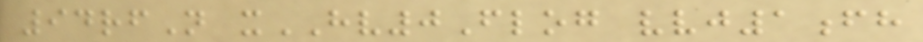94rfN xHV0Flog vvj1fh
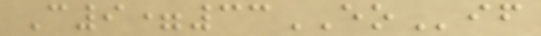C9=33EOif
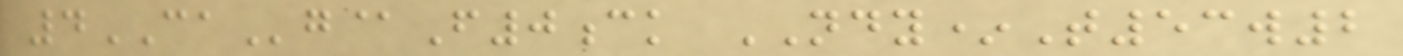4CAg@F0ck NDY*T53w2
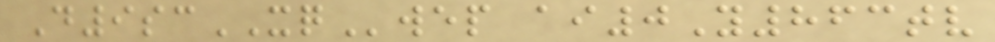D9scXQwep ai0Y863tv
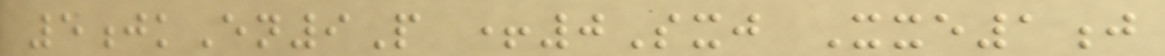5jkEn9P +0Sxj Xxe1j
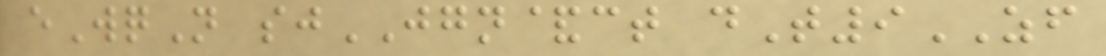eWqN sjJGN&ct dT9ZF
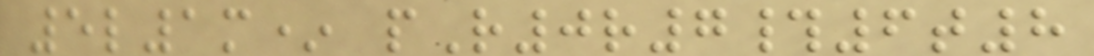5l1m* pR0r7#6t8
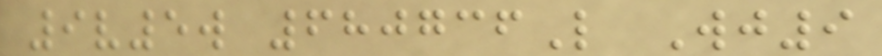9v5w 680736L Wj9
